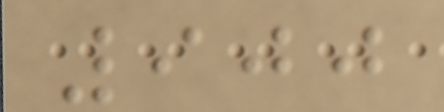900
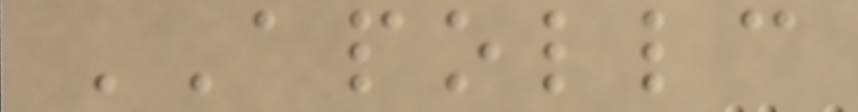APOLLC
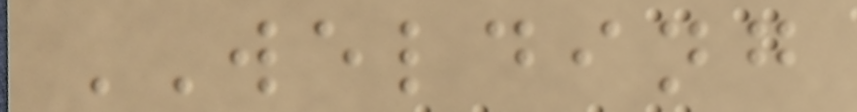WELDING
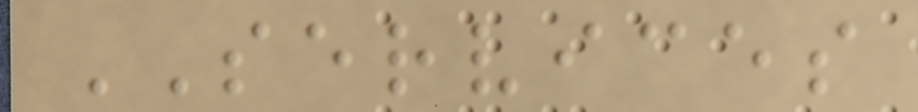SERVICES
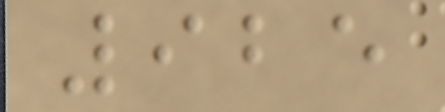925
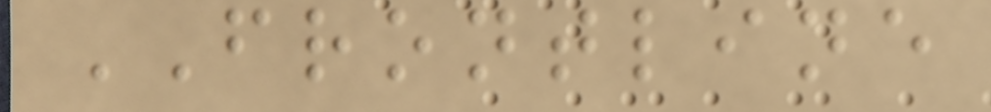FRONTLINE
